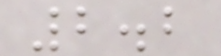2.2
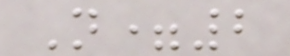N=2
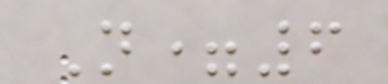N=6
